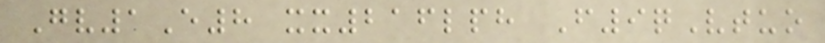Gv1E8 xx216lph F9qVtuo
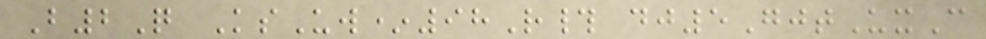B2Q KsUw*98R# dj5GjtUxC
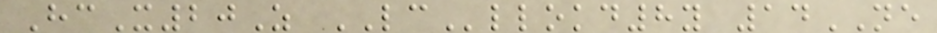HcX20Z LCllokd8y 14NE
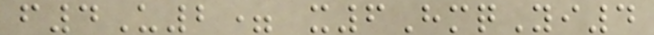f4U2= x6HmqYi4
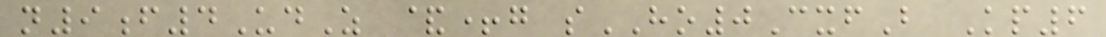n9f4UdZ &+g sHO0CxfB Kp6
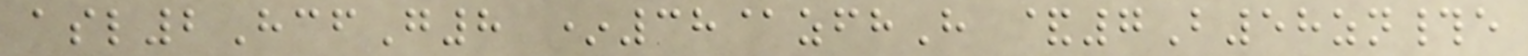asl2HcfG8 *38@zfhH &7B58zn#e
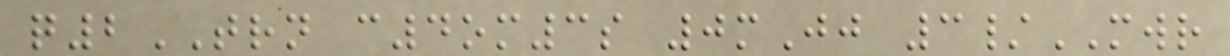q2TRN c4om3s 0mJj 3/MWR
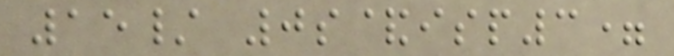15/ 0s&isp3=
